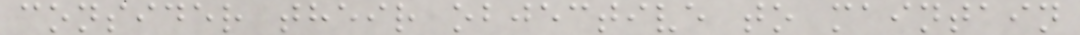consider their objective to maintain
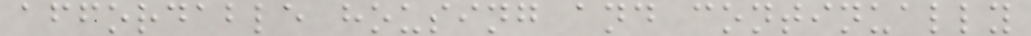affordable housing and continually
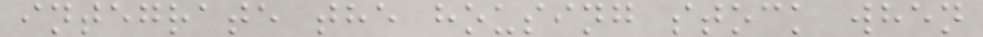integrate the housing stock when
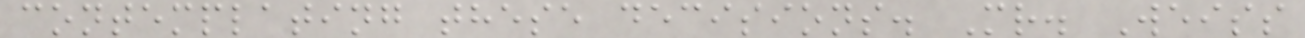contemplating these decisions. Mr. Weiss
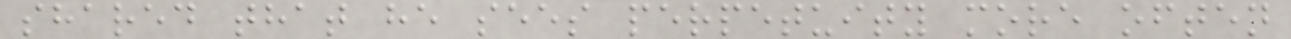shared that he sees perpetuity more often
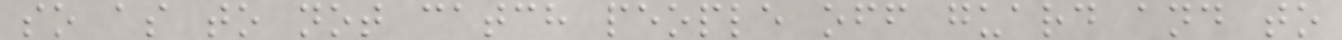so as to not catch people off guard and to
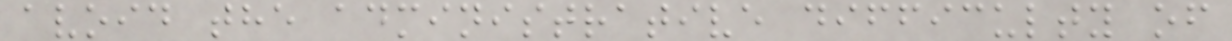avoid the administrative difficulty of
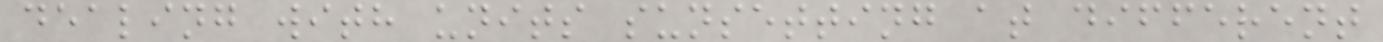dealing with units sunsetting at different
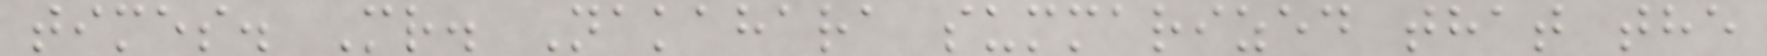times. Mr. Nakahara summarized that the
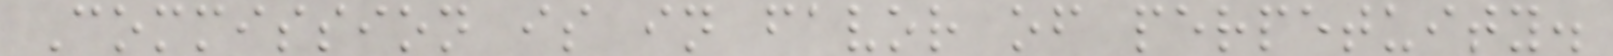Commission is in favor of perpetuity.
